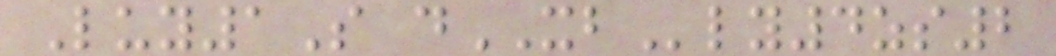Luy1S dXBly4zs2
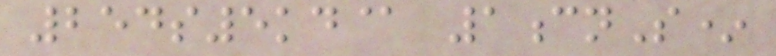254s5kd@ 1cnS*
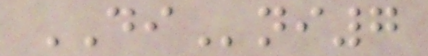DIni7
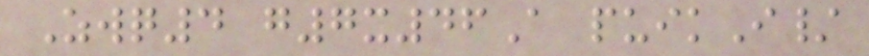Zwq4 g7x46A puikI/
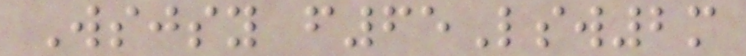Wsjsy f65Lsw2m
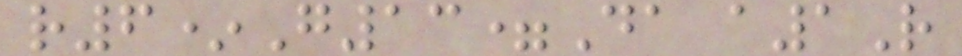r6*G13=Da a1R
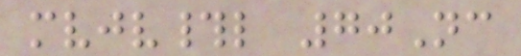mvjv#l 70Nc
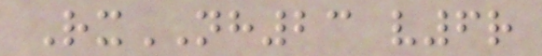RxNH23 v6r
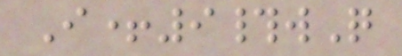I+9#wQ
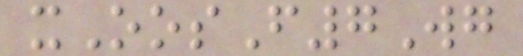xOosF7Wg
